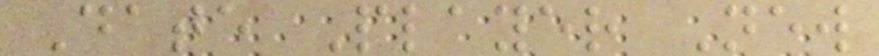Date Player New
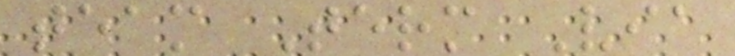team Term Via
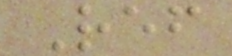Ref
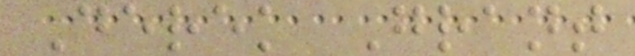Derek Grant
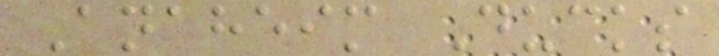Anaheim Ducks
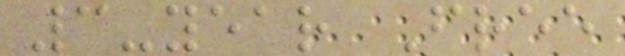3-year Free
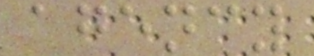agency
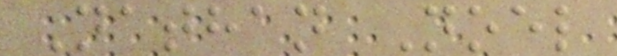Nathan Noel
